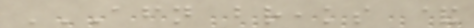AFTERNOON BREAKS &
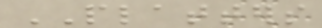PLATTERS
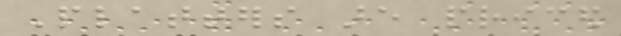Platters are priced
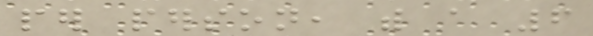per person, with a 6
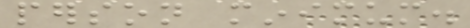person minimum.
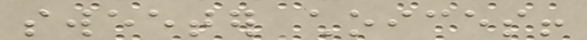sweeter choices!
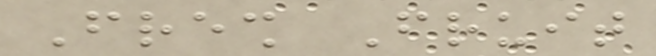Fresh Fruit
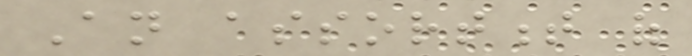An assortment of
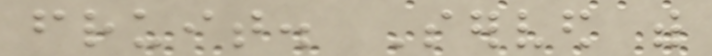fruit. Served with
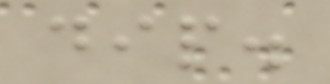dip.
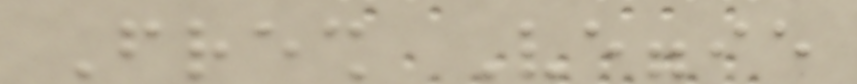Fresh Veggie
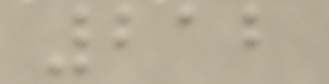212
